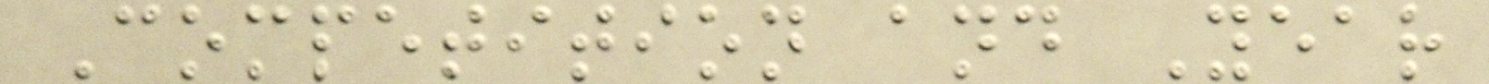Competition and Year
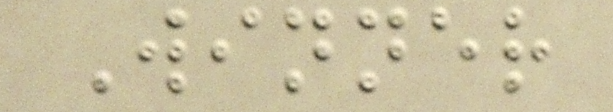Winner
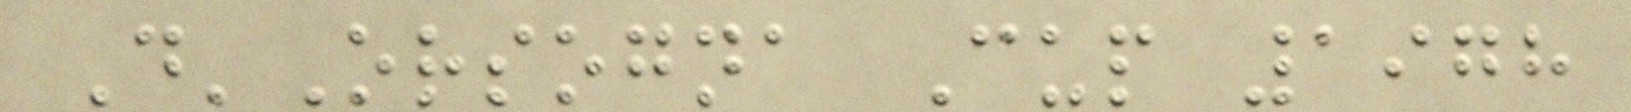D'Orsogna Cup 1978
